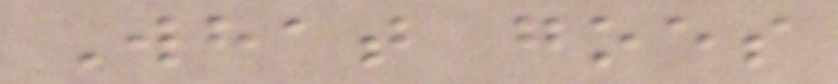What goes
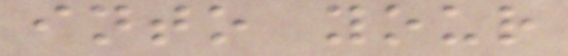into your
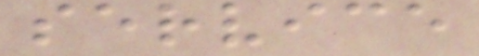service
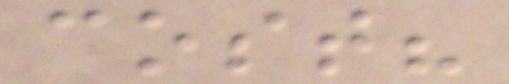cost?
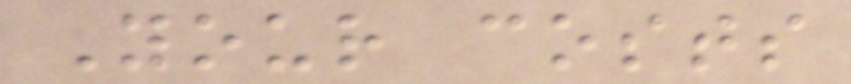Your costs
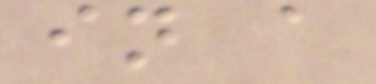in a
